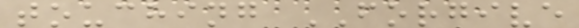touching FORGIVE
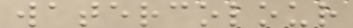watercolour
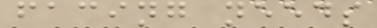facing needs
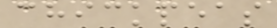chickpeas
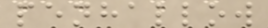penhallow
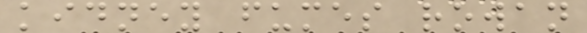kidney fumes rowan
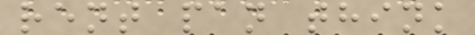rent pan think
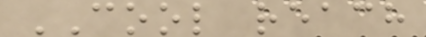COOL reach
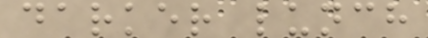darker lunch
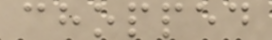chopped
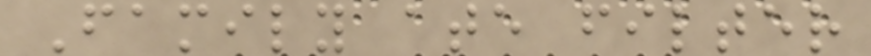Family ate filter
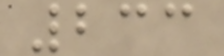233
